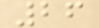26
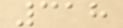318
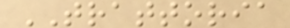TRATTORIA
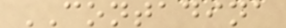CONTADINA
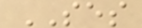SES
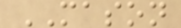MASON
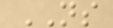NS
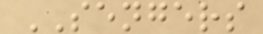SENGERS
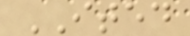ITED
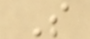S
